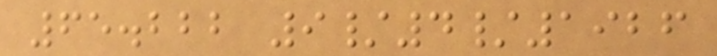65.222 9/4/1926
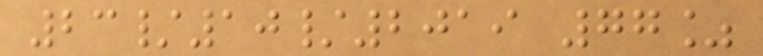23/10/2019 77%
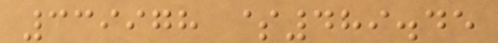339978 $489.45
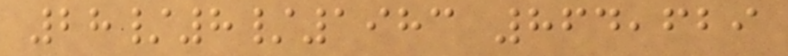28/8/1983 864,629
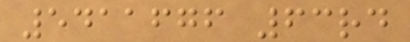5411676 63rd
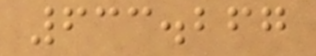633.267
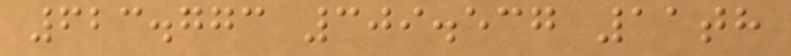623.773 309.537 11th
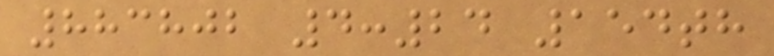883802 4:24 154th
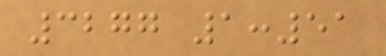3277 1:51
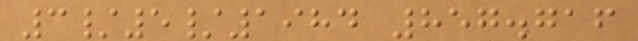3/5/1984 857.716
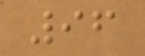96
